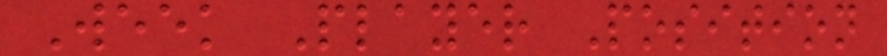Week Player Position
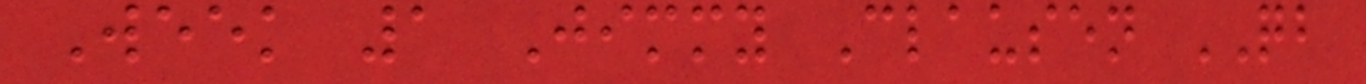Week 1 Jimmy Clausen QB
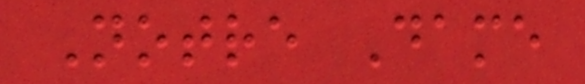Notre Dame
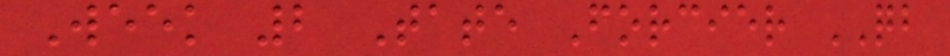Week 2 Tate Forcier QB
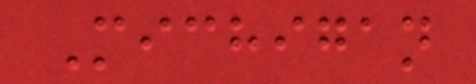Michigan
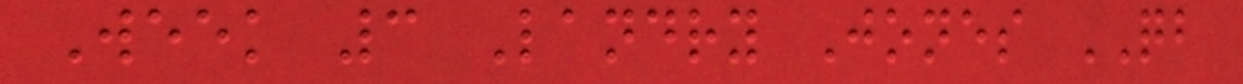Week 3 Landry Jones QB
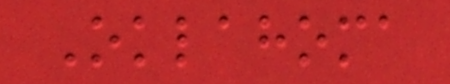Oklahoma
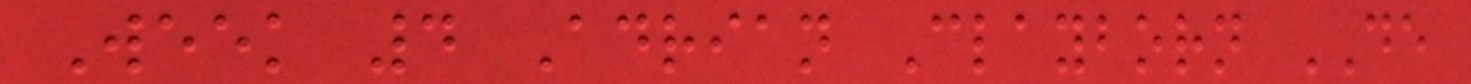Week 4 Adrian Clayborn DE
